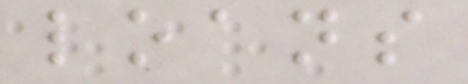loans
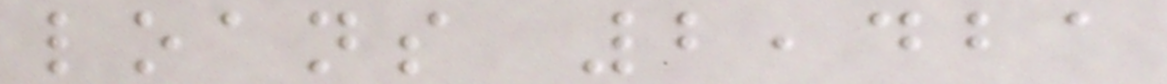loans 2,421
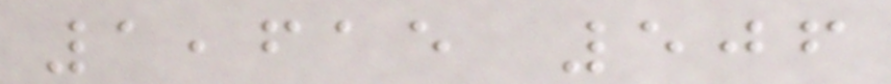1,615 506
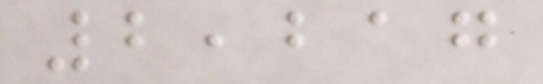2,217
